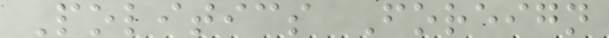Politics Foreign
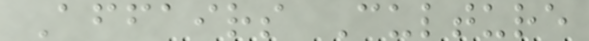Affairs Culture
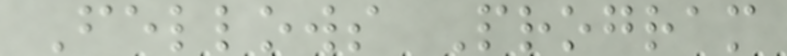Fellows Program
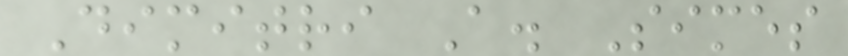Dimitri A. Simes
